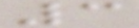3
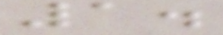1.
